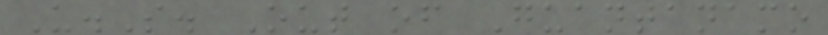U.S. Out of Guantanamo
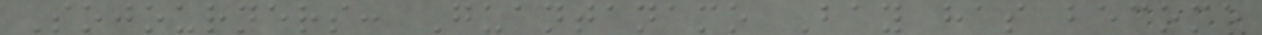Sojourners: Guantanamo Bay has become
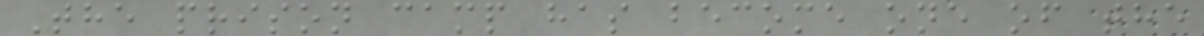The prison camp has become one of the
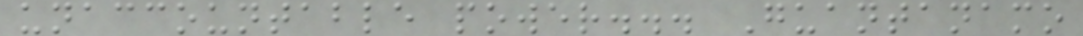unaccountable power... Guantanamo
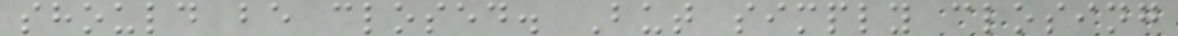should be closed. But simply closing
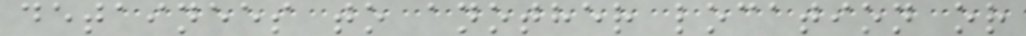detainees to another location or
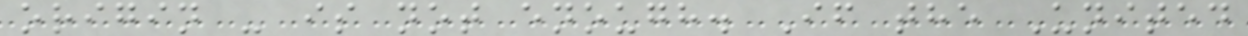origin - is not enough. If the United
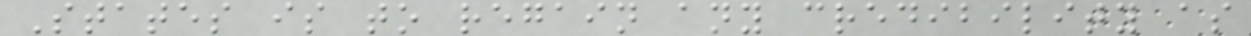States is to regain any credibility as
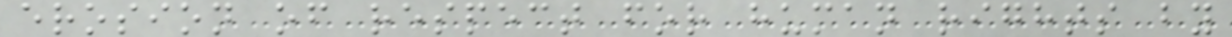erosion of respect for human rights by
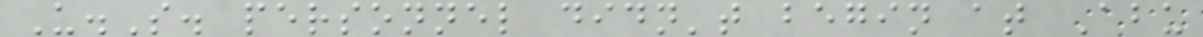U.S. personnel didn't begin at Abu
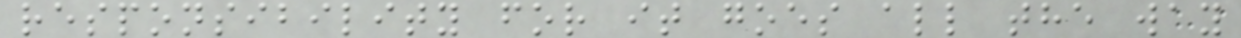responsibility for it goes all the way
